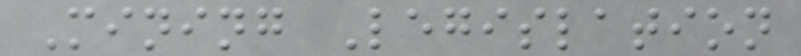Mining Legislation
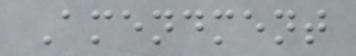Amendment
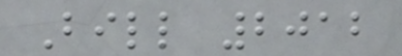Bill 2012
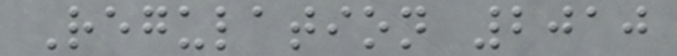Regulation 2010
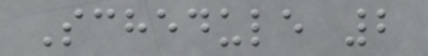Schedule 2
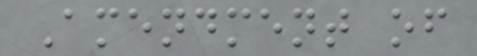Amendment of
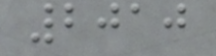2010
